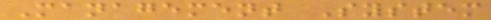Management System
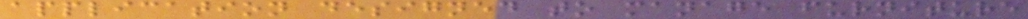application designed to manage furniture
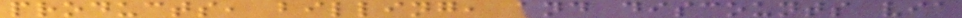products, billing, and discounts via
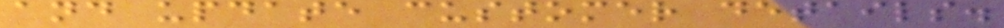and update customer details.
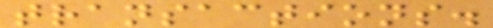transactions.
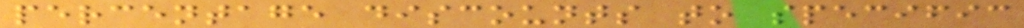percentage discounts to specific
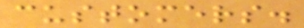customers.
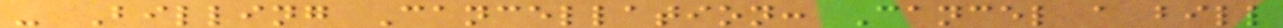- Billing Cancellation: Cancel a bill
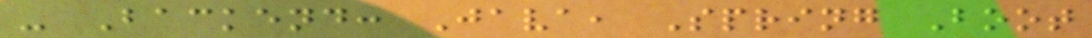- Backend: Java, Spring Boot
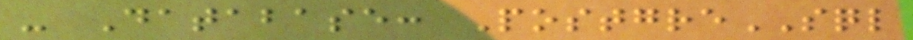- Database: PostgreSQL
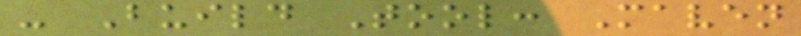- Build Tool: Maven
